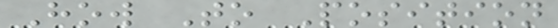How To Position
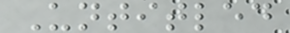Untitled
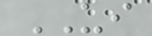UI
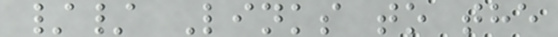// Links to the
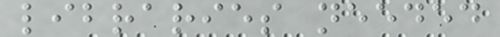libraries needed
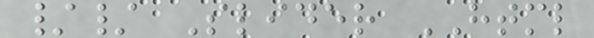// Slider HTML
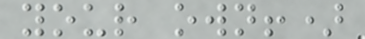your own!)
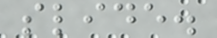slide.
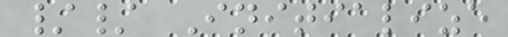// Initialize
